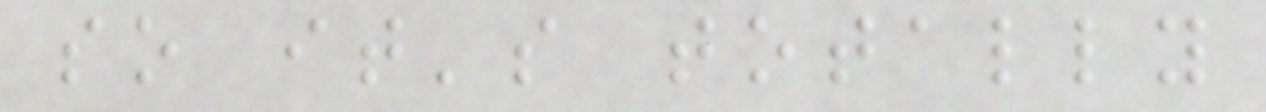so it's totally
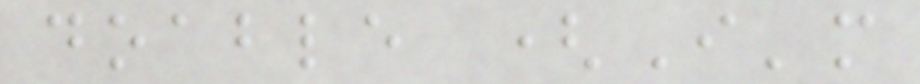doable (I'm
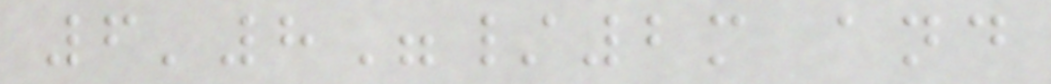6'8"/2m and
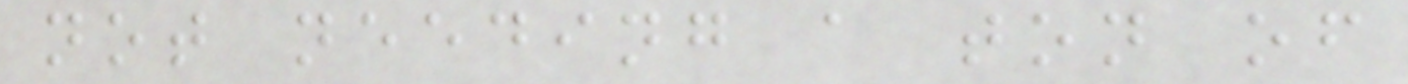not needing a ton of
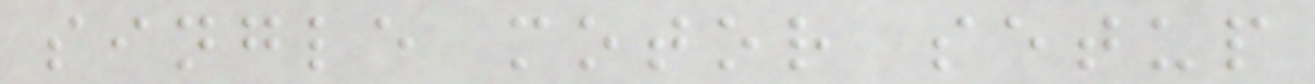single motor setup
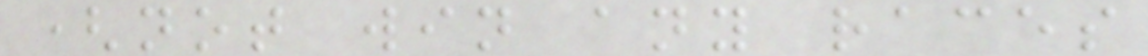(not win any races
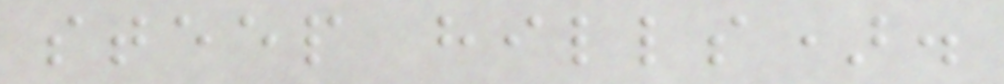steep hills).
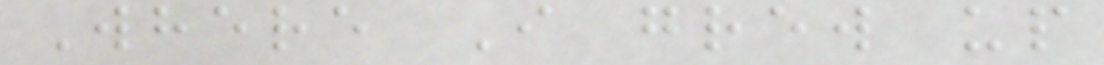Where I grew up
